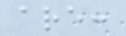are:
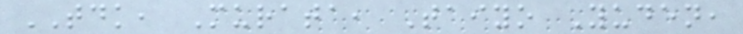TDK, Murata, Taiyo Yuden,
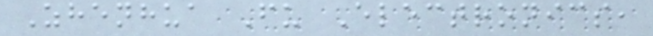Zhenhua Fu Electronics,
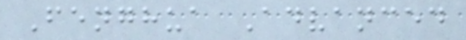Fenghua Advanced
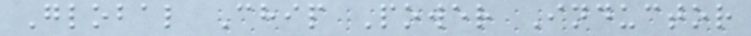Global Chip Power Inductor
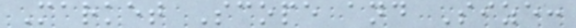Market Scope and Size:
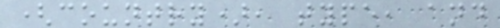(country), type, and
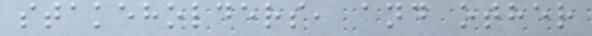stakeholders, and other
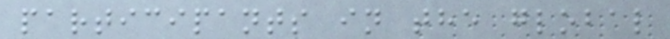participants in the global
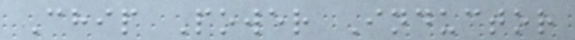Chip Power Inductor
